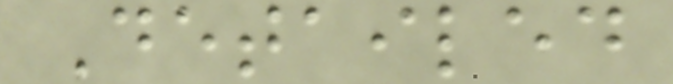Detailed
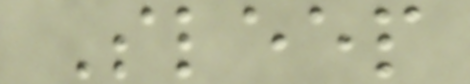Sleep
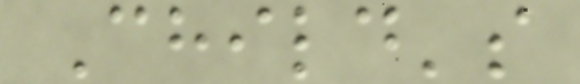Child's
